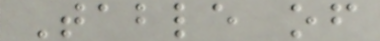Table of
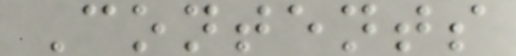Contents
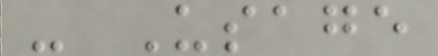- Usage
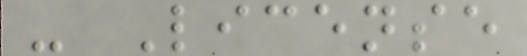- License
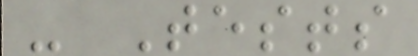- Tests
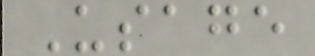Usage
